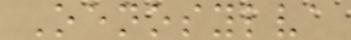Oenosylva
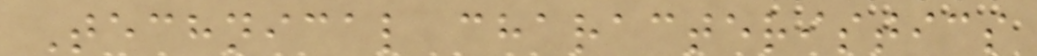Technical characteristics
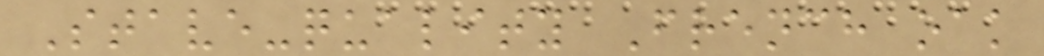Stave-quality French oak
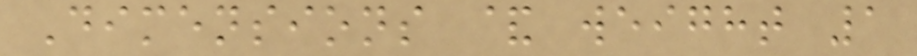Dimensions & weight 1
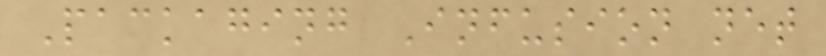Packaging Infusion net
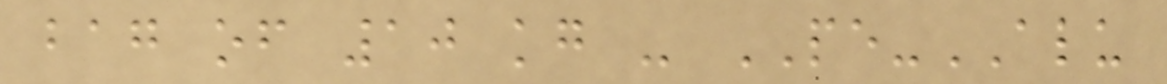bag of 10 kg - PE-ALU
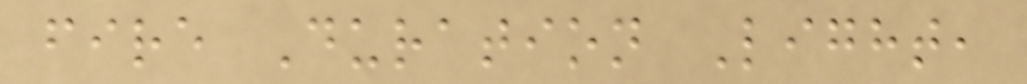fire Duration Light,
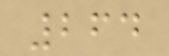264
